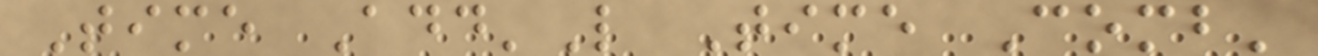Time Add'L Time Comb'
